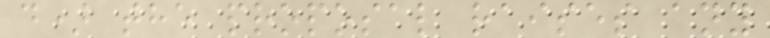d) the proposal raises any
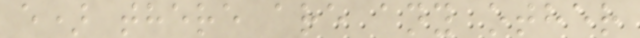e) there are any other
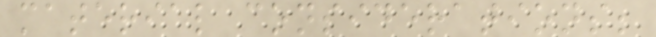material considerations;
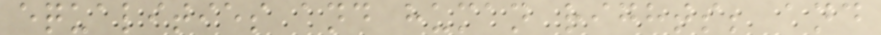equalities and human rights; and
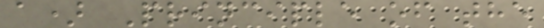a) Principle of the
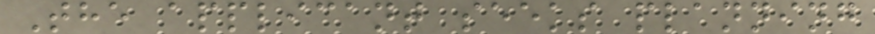The applicant seeks planning
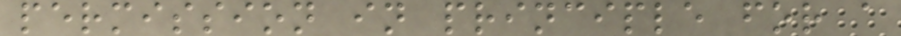permission in principle for a
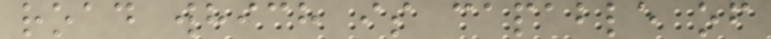road which is capable of
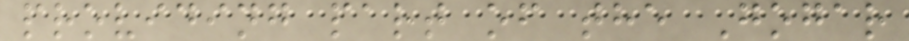providing part of the Gogar
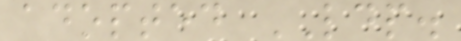adopted LDP.
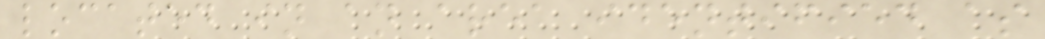located in an area identified as
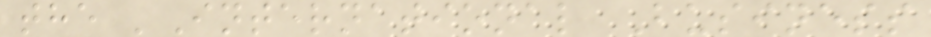the 'International Business
